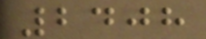2408
